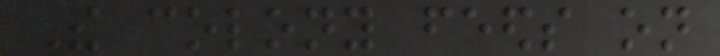The colony feeds on
